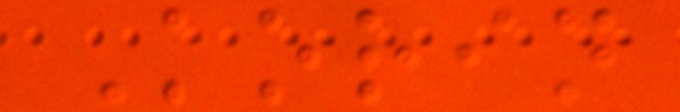Korin
